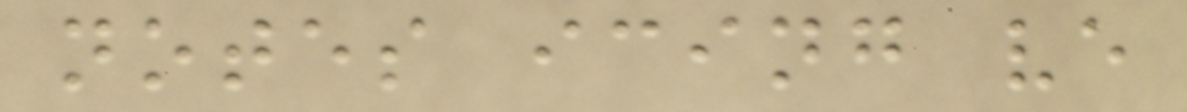notes icing ve
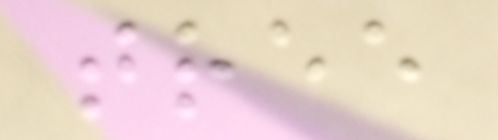tree
